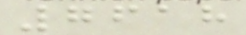7618
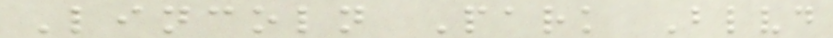Lincoln Park Blvd
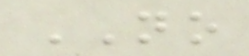NO
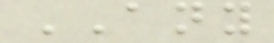ANY
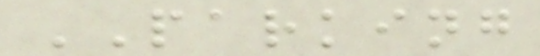PARKING
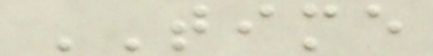TIME
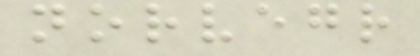norvegr
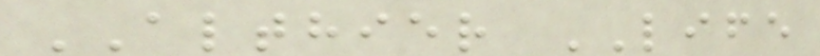ALTHIER LIFE
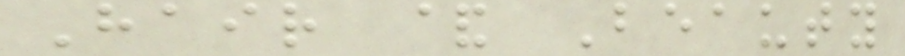Hair & Beauty
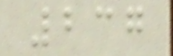237
